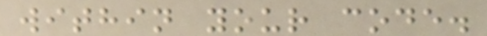within your code.
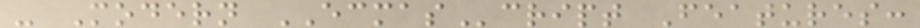- Modern ECMAScript Features:
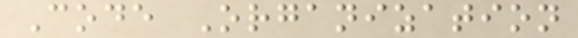Code Organization
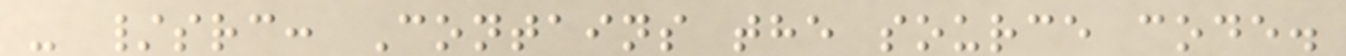- /src: Contains the source code.
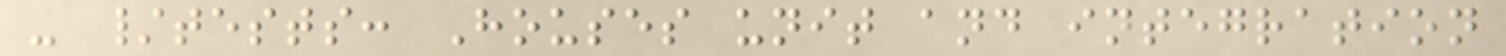- /tests: Houses unit and integration
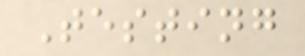Testing
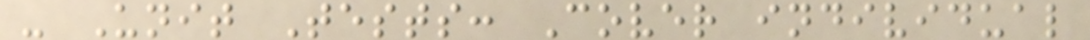- Unit Tests: Cover individual
